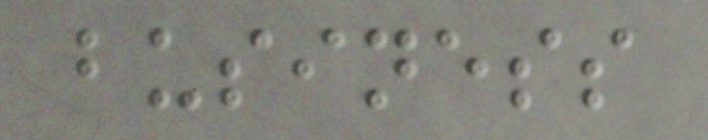business
